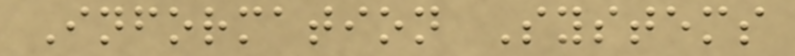Information Systems
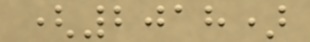(2018)
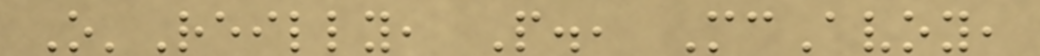O'Reilly, P., McAvoy,
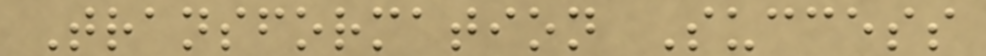Transformation Success
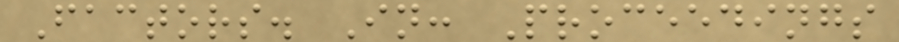Factors. In: Proceedings
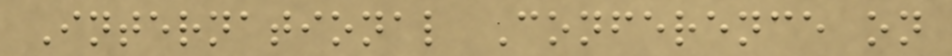International Conference on
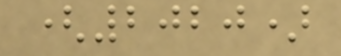(2020)
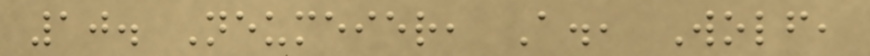10. Neumeier, A., Wolf,
